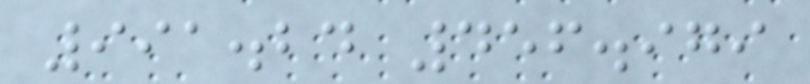991.24 456.979
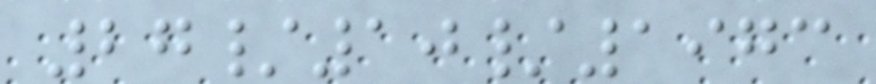27/10/1973
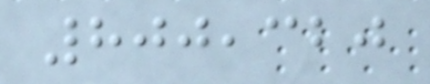800,320
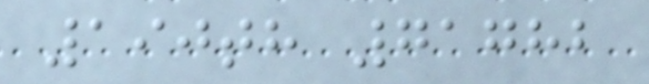190th 71782
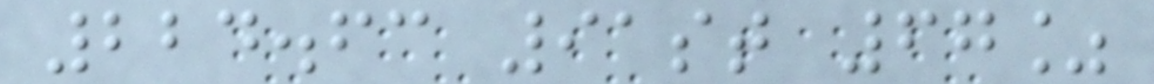224.63 91st 67%
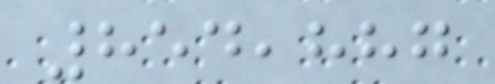854,887
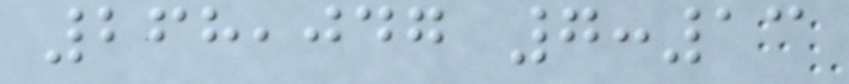268,047 7:13
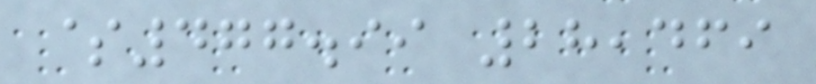$477.99 28,469
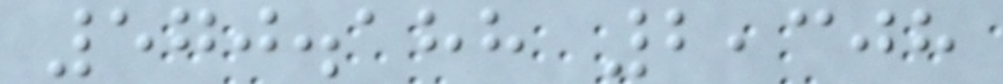570.188 2,308
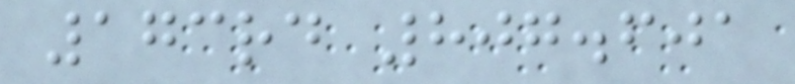173rd 807.601
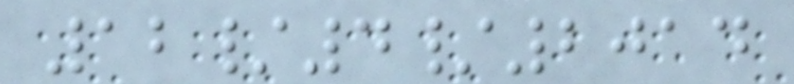12/4/2014
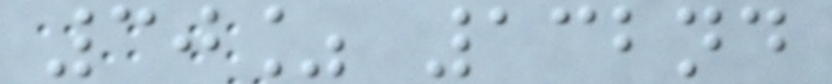30% 132nd
